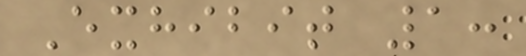Exhibit 1:
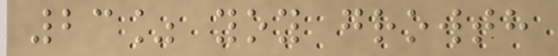23% yoy growth
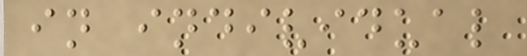in individual
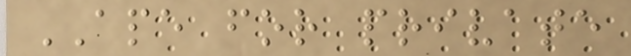APE for private
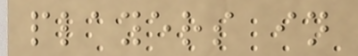players in
